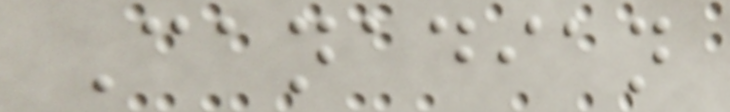Canadian
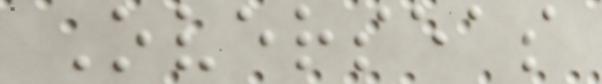Overseas
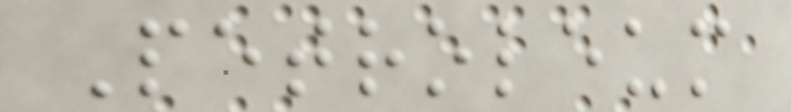Petroleum
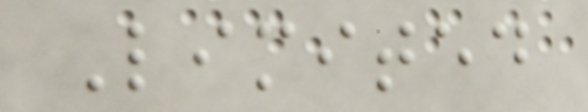Limited
